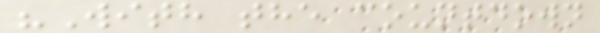"With the countdown
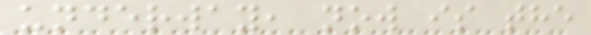underway, now is the
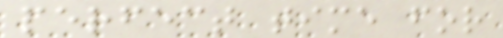perfect time for
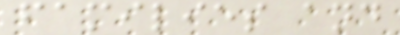families and
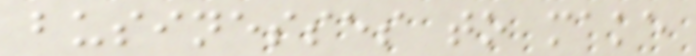businesses to make
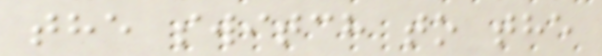the switch to the
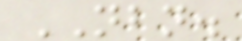NBN.
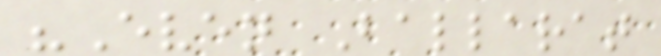"Even Ballarat
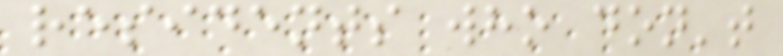residents who don't
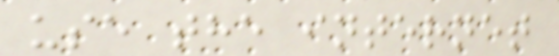use the internet
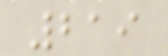219
